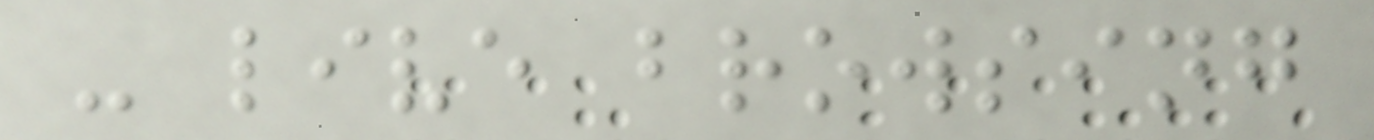- live browsing
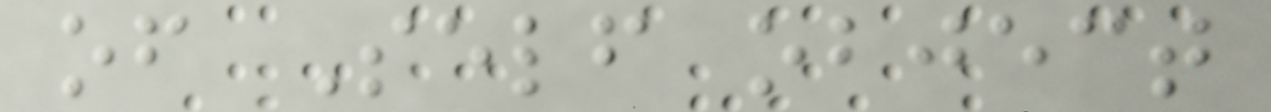of Self object
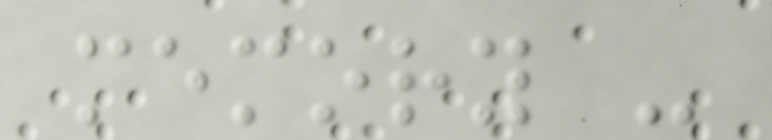memory -
